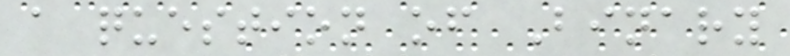a question of Binary
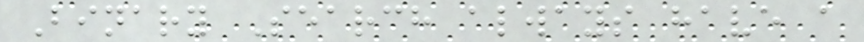Binary Search always have a
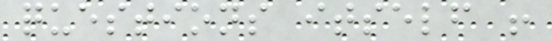questions itself !
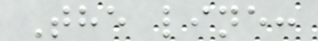The line:
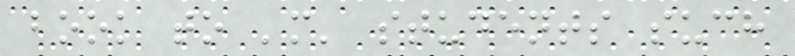book to 'm' students such
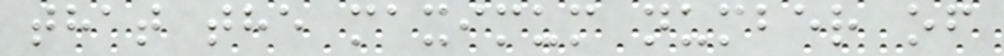that the maximum number of
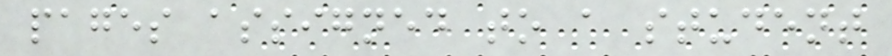pages assigned to a student
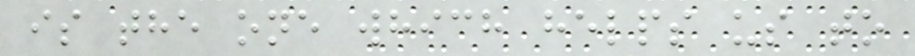is the one which helps us to
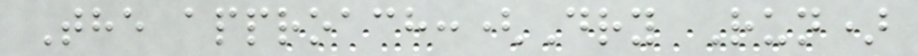The approach:(Dry Run)
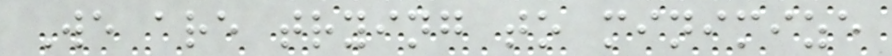We are trying to minimize
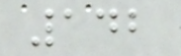142
